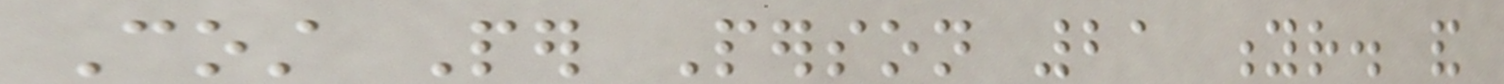Cost Per Person 21 yr. and
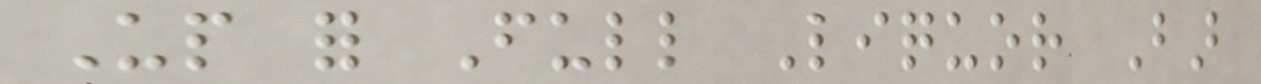Up for Full Liquor Bar
